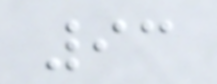93
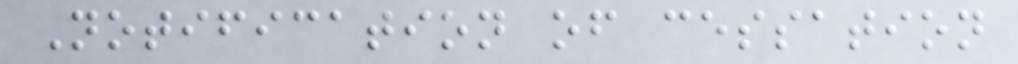Notification of cessation
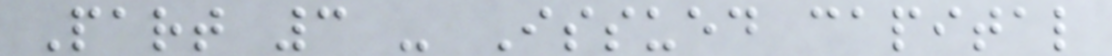Part 3 - Issued capital
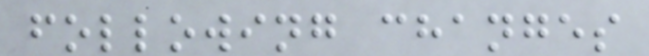following changes
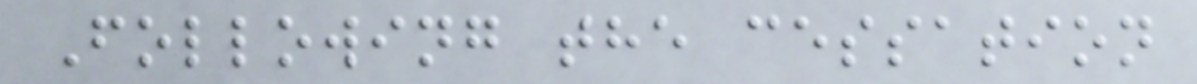Following the cessation
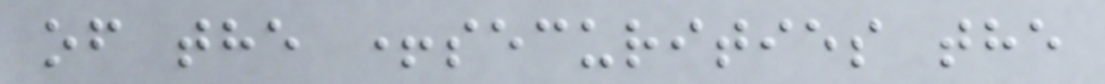of the +securities the
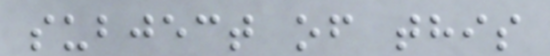subject of this
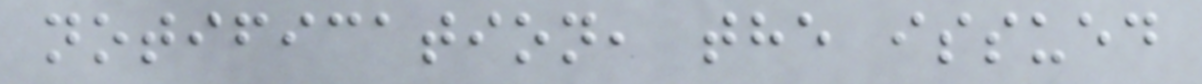notification, the issued
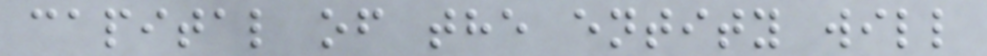capital of the entity will
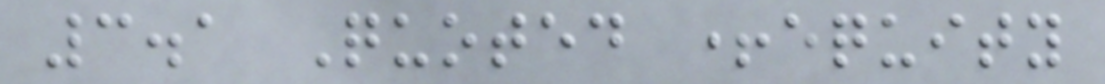3.1 Quoted +equity
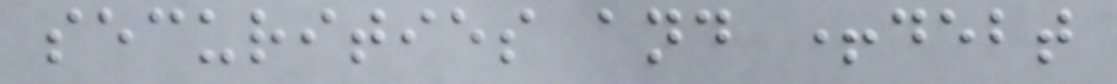securities and +debt
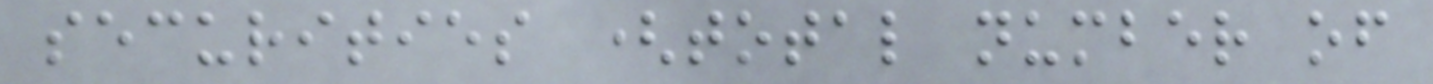securities (total number of
